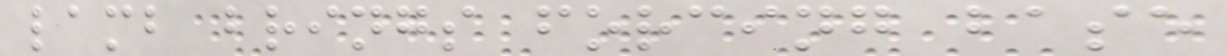lamb brings forcing base
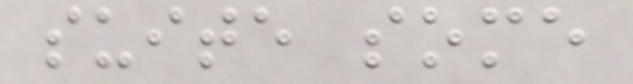suite some
